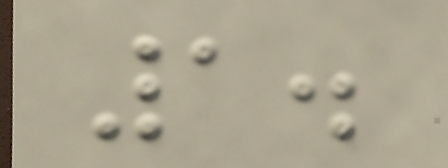1.
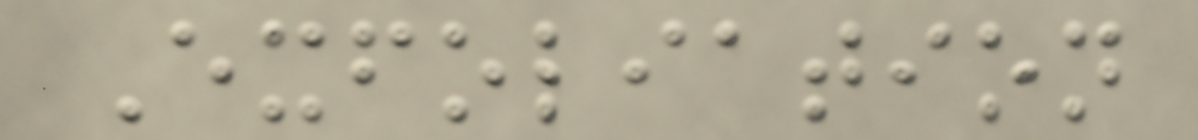Exfoliation
